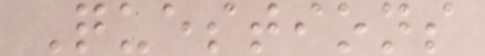Questions
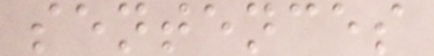sentences
